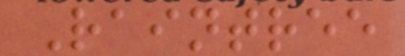Raintree
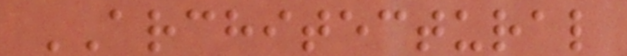ARCHITECTURAL
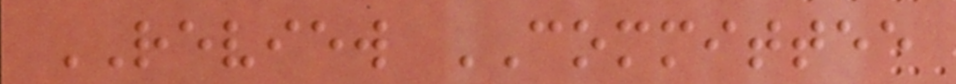REVIEW COMMITTEE
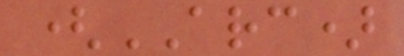(ARC)
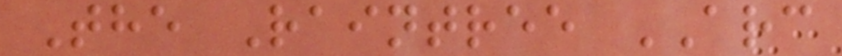The Raintree ARC
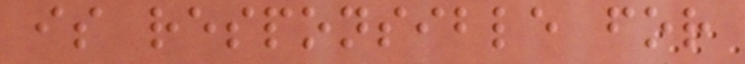is responsible for
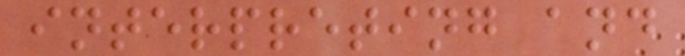interpreting and
